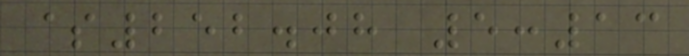$252.08 5:13
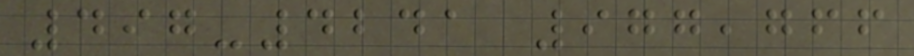497-4241 977,766
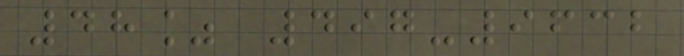48% 497-9632
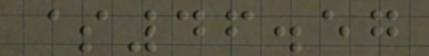$46.57
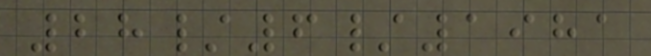28/6/1981
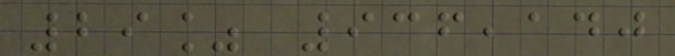29% 936,140
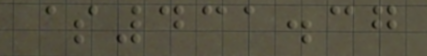$431.37
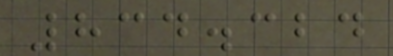834.324
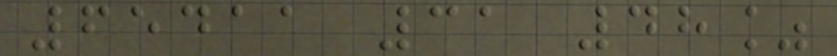65411 31 48%
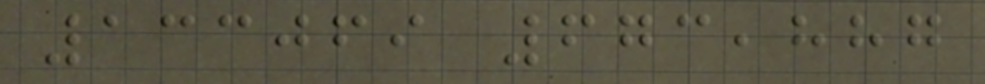133069 673,887
